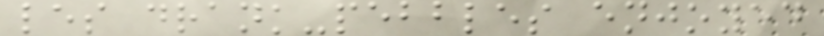les drank-pebbles enjoyed
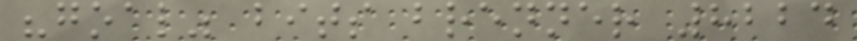"goal" bits brenner 8224
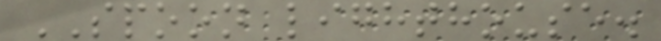SPOON lighthouse.
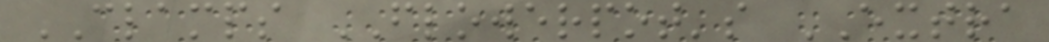CLAMPS FLOWERPOT's EXTRA
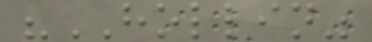"HOLLIN"
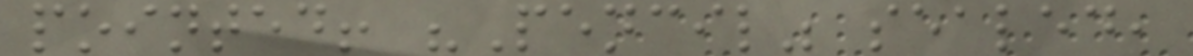pointed! "Pencil" sealed,
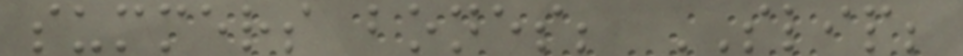summers bones; SLIP;
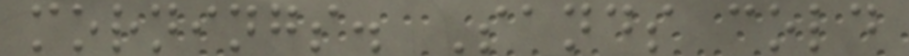mornings. Sands cold
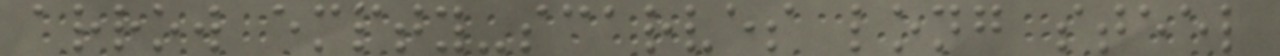arrow empty-scarves long steel
